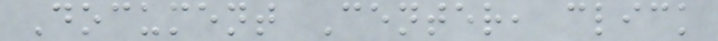Document Center, click
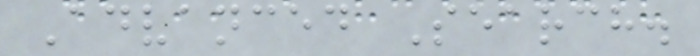Advanced Search.
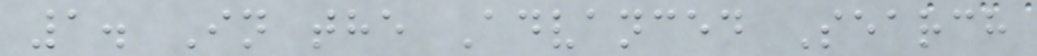1. In the Advanced Search
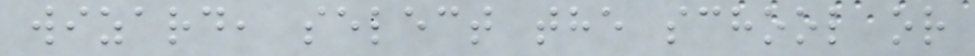wizard, select the school or
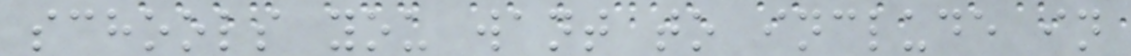schools you want to include in
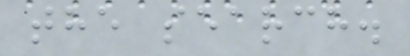the search.
